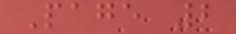Page 2
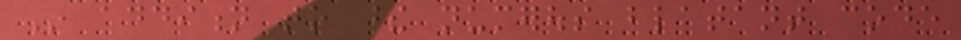In addition to these numerous blatant code
